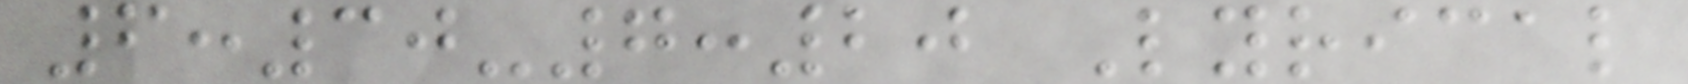6:30-7:20 Lyrical
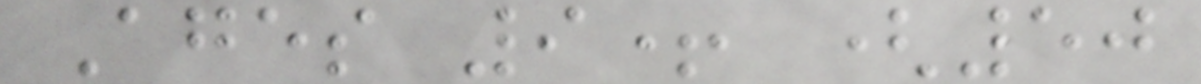Ages 9+ (50
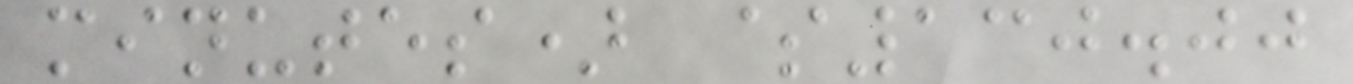minutes) $130.00
